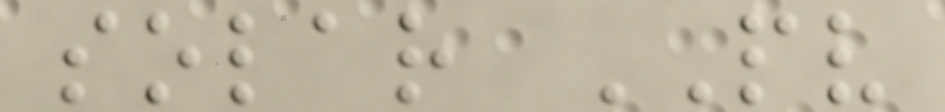solar PV
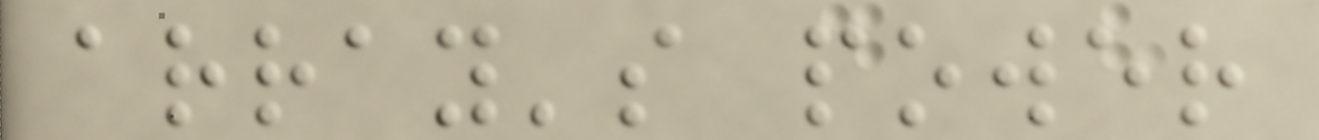array's power
